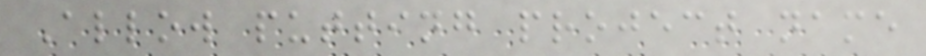Allow putting project name
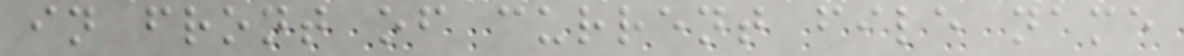in front of current file name
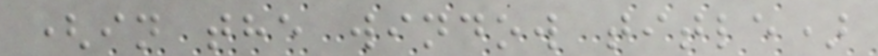(in the window title)
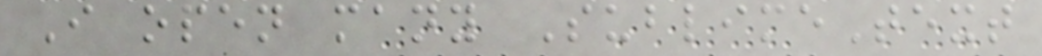I open many SublimeText
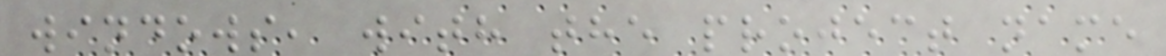windows, with the project name
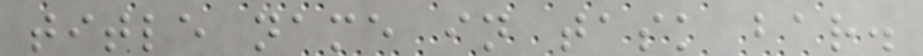title name in task bar.
